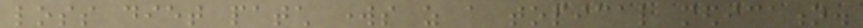loss diet patch works as a topical medication.
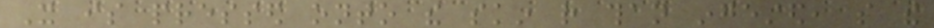It is pressed onto the skin rather than ingested, so the
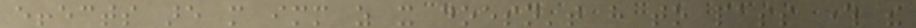effects are more immediate as it doesn't have to pass through the
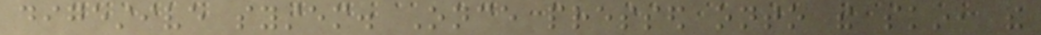digestive system. Once pressed onto the skin, the
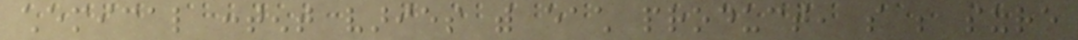chemical content varies with each product, so be sure
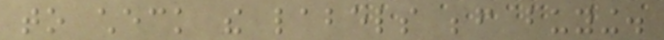to check the labels before buying.
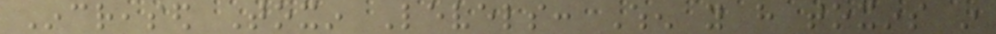Increased Toxin Levels: When you have toxins in
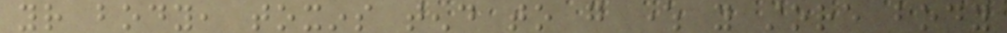your body, toxins tend to go where you store body
